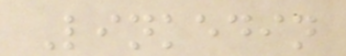Linkedin
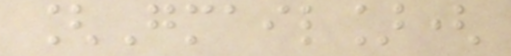[Gmail](
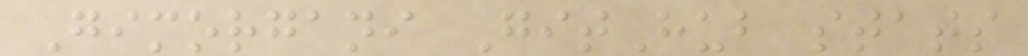Gimorgani GitHub stats
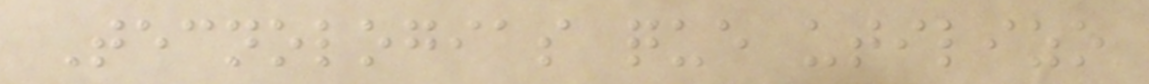Tecnologias que utilizo
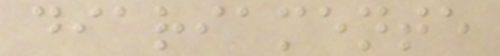diariamente
